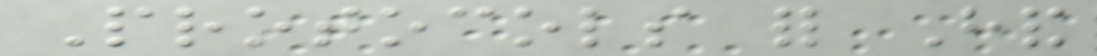Protocols for Hand
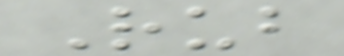Rub
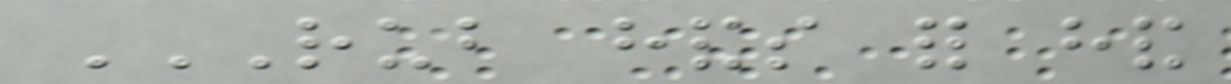RUB HANDS FOR HAND
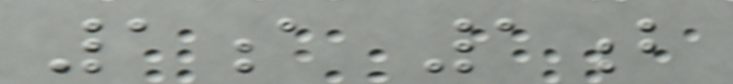1a 1b
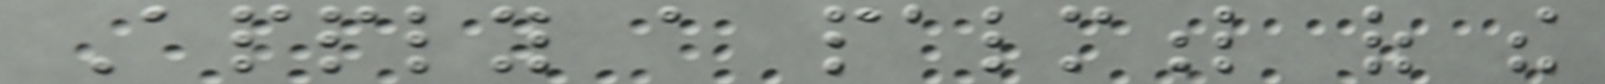Apply a palmful of the
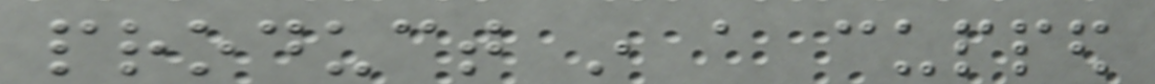product in a cupped
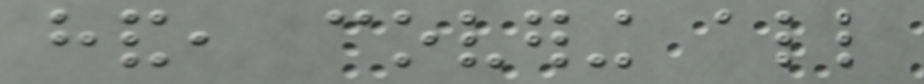hand, covering all
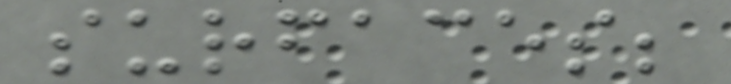surfaces;
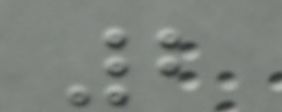2
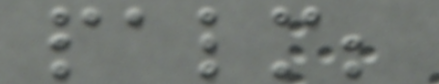palm;
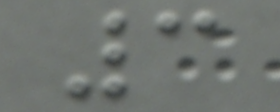3
